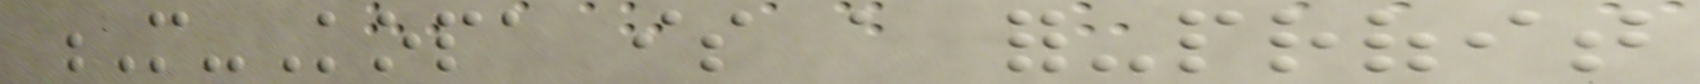M-Kopa is a for-profit
